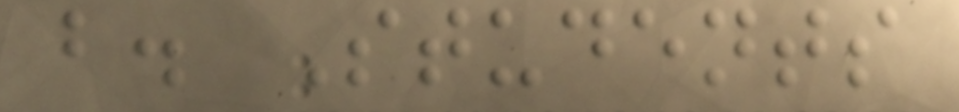b. Students
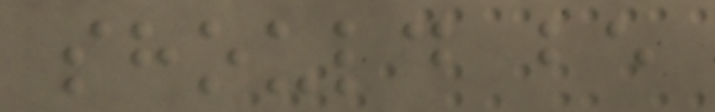should be
